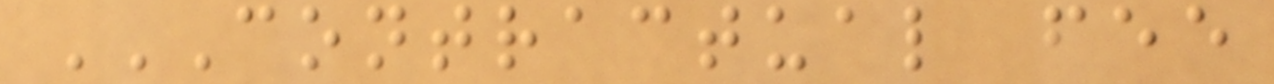CONTRACTUAL FEE
